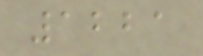1221
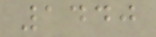1440
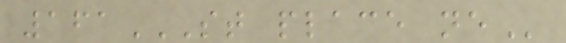161ST PLACE NE
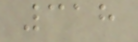318
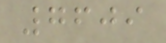7609
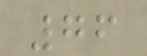76
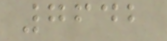7642
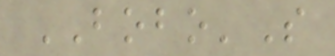BOBO'S
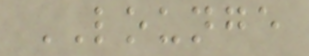LOUNGE
